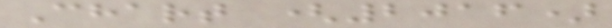Chart (2016)
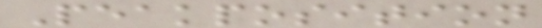Peakposition
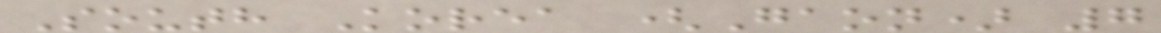South Korea (Gaon) 7
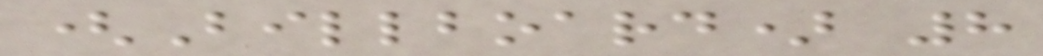(Billboard) 8
